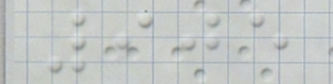905
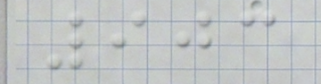903
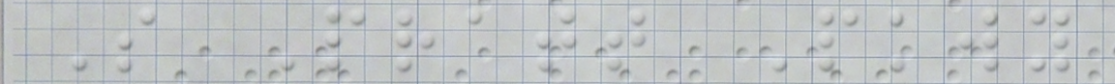S Pratt Pkwy
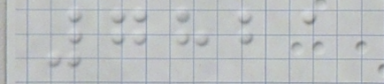7821
